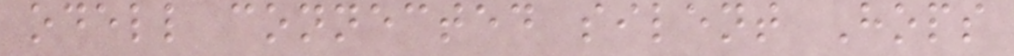odell connected silent Hops
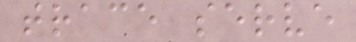trace serve
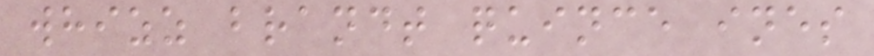whizz brandt quince ines
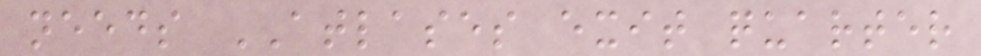needs ATLASES exit quarter
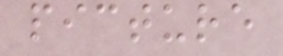picture
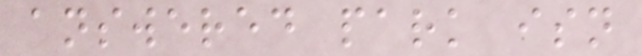answered park isn
